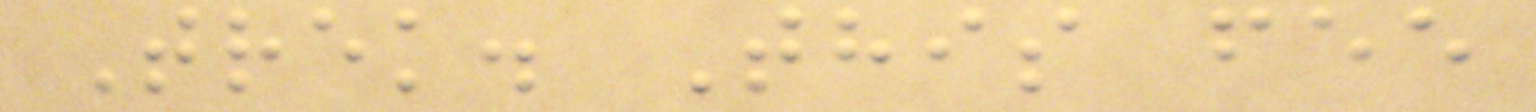Trek. This fee
